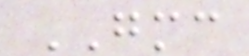GMC
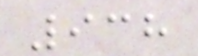938
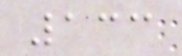133
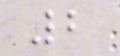2
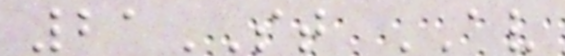21ST AV
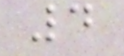4
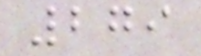279
